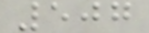507
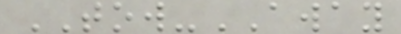TOW-AWAY
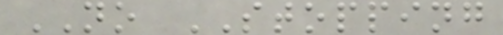NO STOPPING
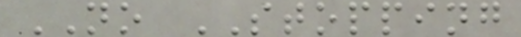NO STOPPING
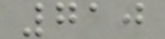710
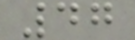47
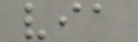via
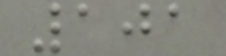101
